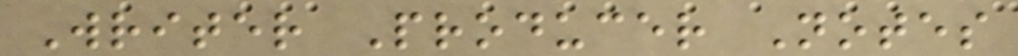Writer Producer Notes
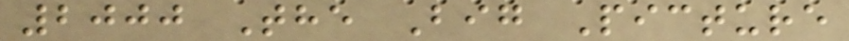2000 The Big Picture
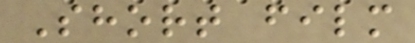Short film
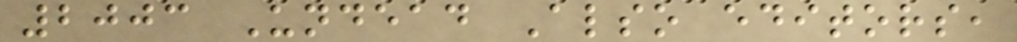2003 Undead Also editors,
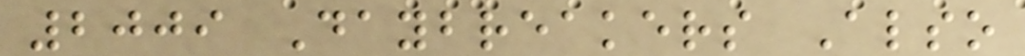2009 Daybreakers Also
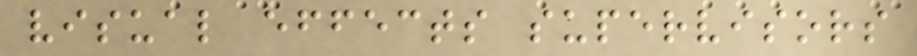visual effects supervisors
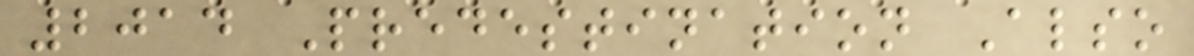2014 Predestination Also
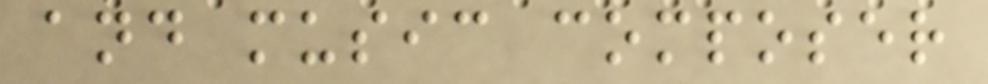and music composer
